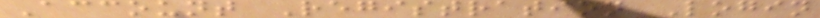Account Registration Login
